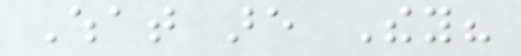What are They?
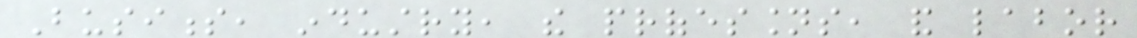Business, industry, the professions, and labor
